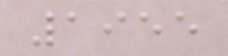1955
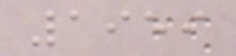1959
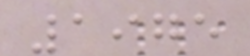1975
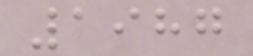1987
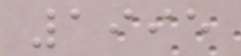1995
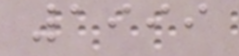1999
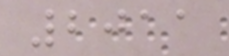2011
